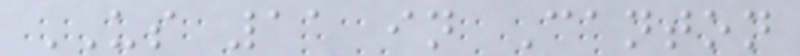US 11 in Canton
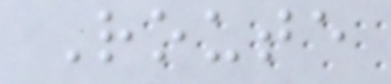Route
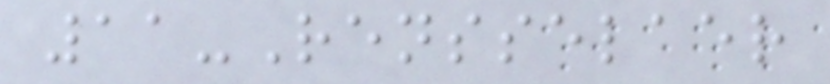11-Rensselaer
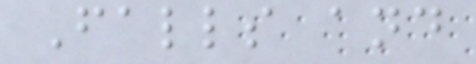Falls and
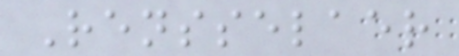Rensselaer
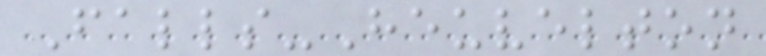Falls-Heuvelton
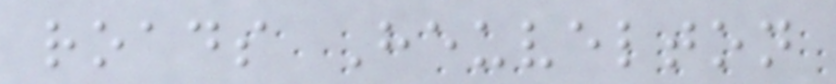roads Heuvelton
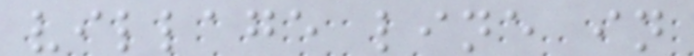village line in
